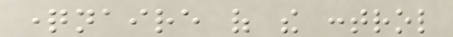questionnaire of the control
